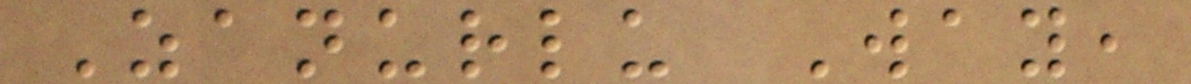Zanurlu Way,
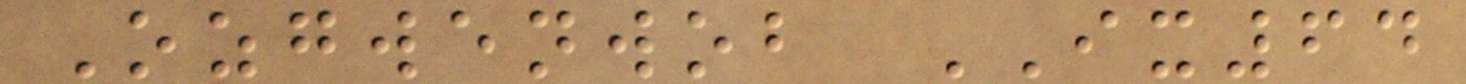Ozgwenwob IX64
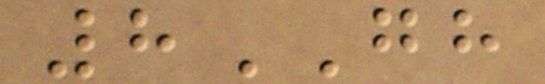8GH
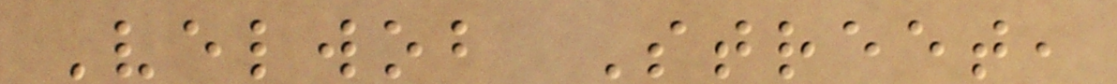Velwob Street,
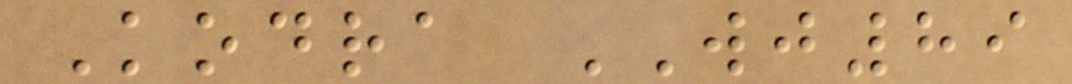Kodra WJ89
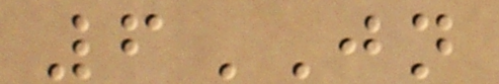6JN
